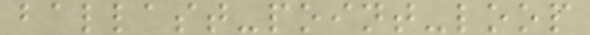ballast-point-loop
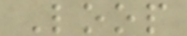Loop
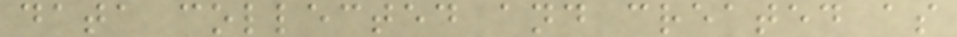data collected and created as
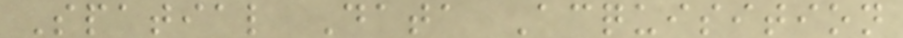Spatial Data Acquisition
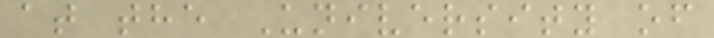at the University of
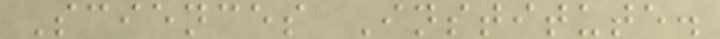Sciences Institute.
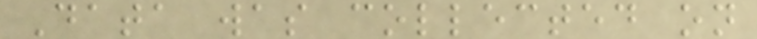Data was collected on
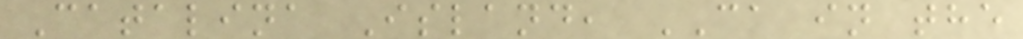Catalina Island, CA in the
